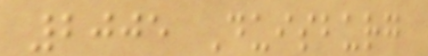2005 Duisburg
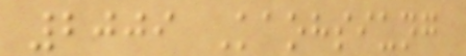2009 Kaohsiung
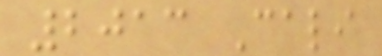2013 Cali
